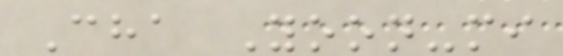Cha Yoon-mi
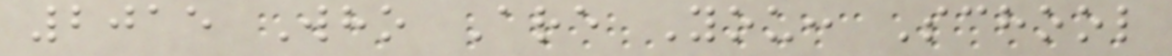2015 Who Are You: School
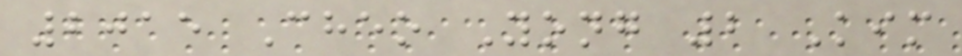2015 Cheo Yong 2 Kim
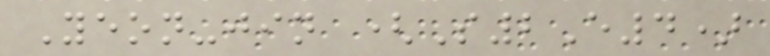Yeon-jin (S2E4)
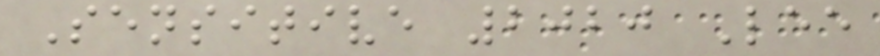Sensitive 2020 Lee
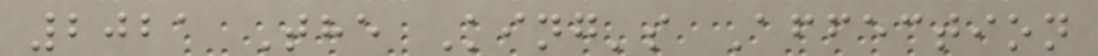2021 The King's Affection
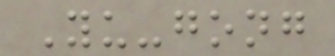Yu-gong
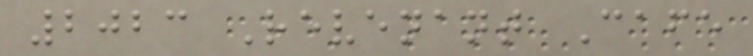2023 Revenant Cafe
